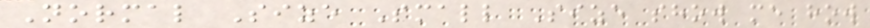Normal Size Small Size show me how
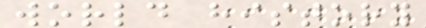world history
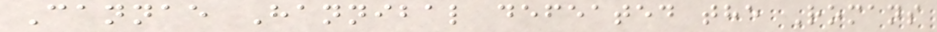Cannae Hannibal defeated the Romans
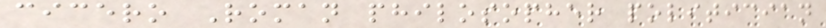cicero Roman philosopher politician
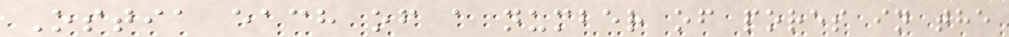Ostia each of a number of pores in the
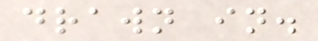drawn in.
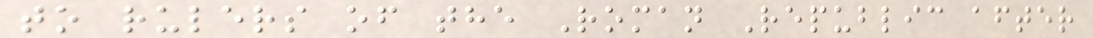to rulers of the Roman Republic after
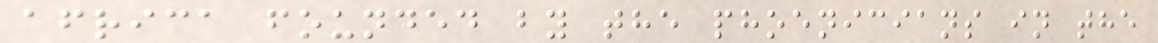africa founded by the phoenicians in the
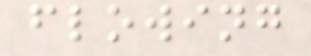flowing
